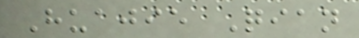Huajie Qian
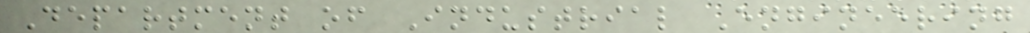Department of Industrial Engineering
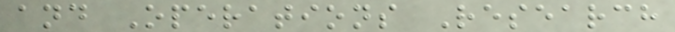and Operations Research
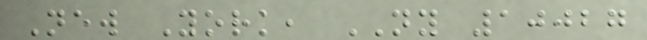New York, NY 10027
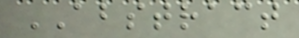ABSTRACT
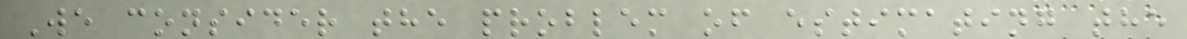We consider the problem of estimating the
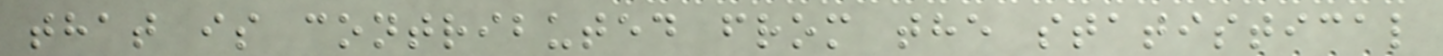that is contributed from the statistical
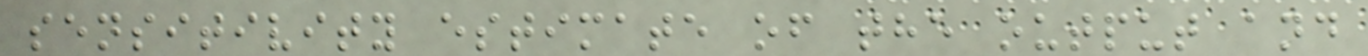sensitivity estimate of the output and
